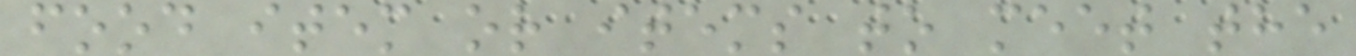food item or items to meet the
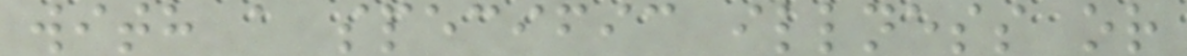with a specific illness or
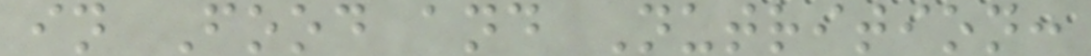in Food and Nutrition:
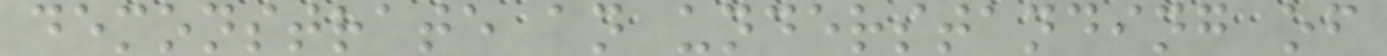demonstrate an understanding of
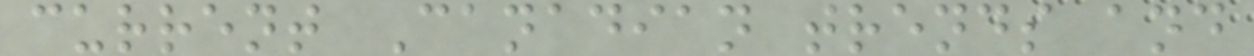current Canadian trends and
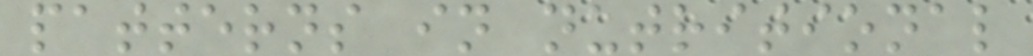patterns in nutritional
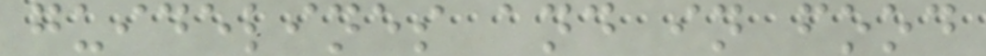guidelines and in food
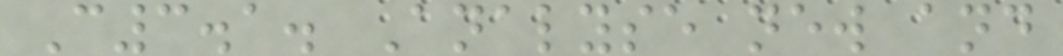C3.1. Analyse new and
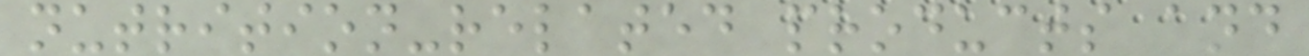nutrition-related products and
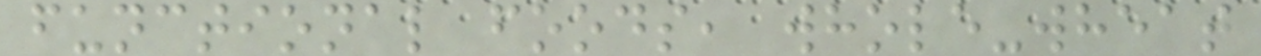functional foods, whole-wheat
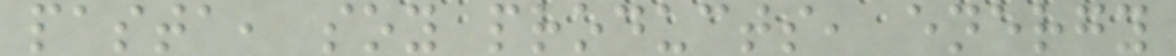pasta, soy products, energy
